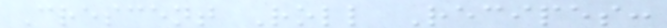Crescent Roll Recipes:
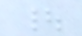|
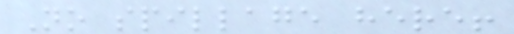No spillage here!
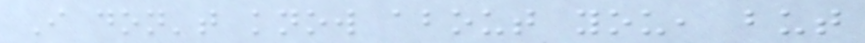I don't know about you, but
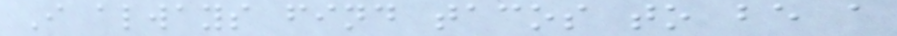I always find tacos to be a
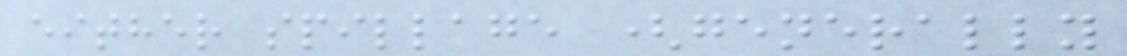either spillage (generally
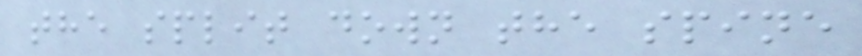the split down the spine
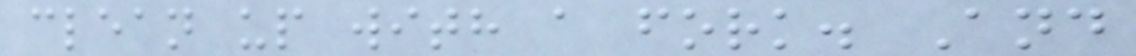clean up with a fork. And
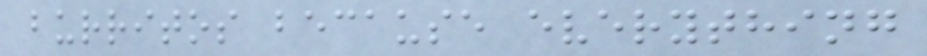burritos because everything
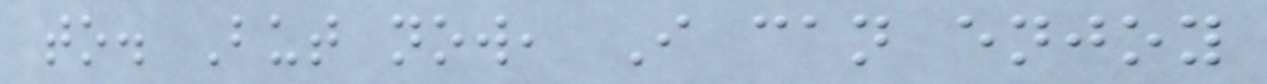to. But now, I can enjoy
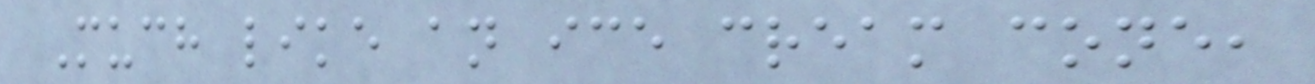Much like an ice cream cone,
